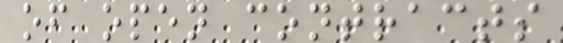of open contracts
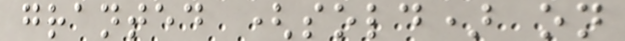granted (sold) on
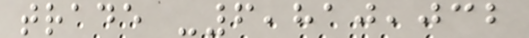trade -6,810,032
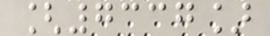[7337]
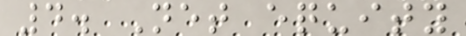4. Net equity
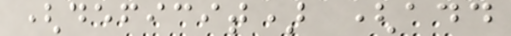(deficit) (add
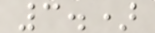3.)
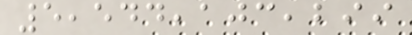5,544,103,299
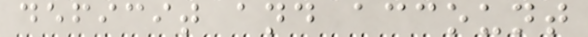deficit and account
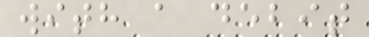with a debit
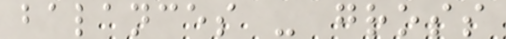balances - gross
